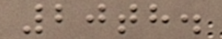20th.
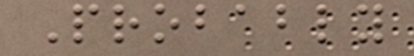Probably
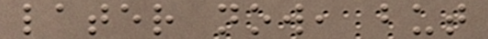later now, but
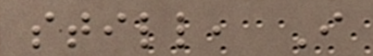still, I
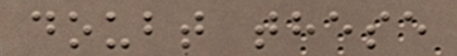doubt these
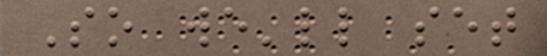So we'll set
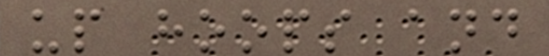up hoops and
